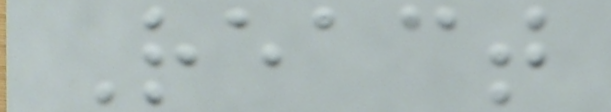React
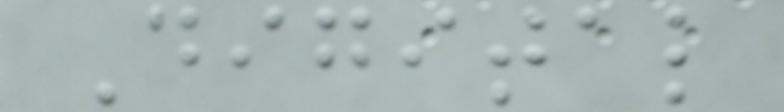Digital
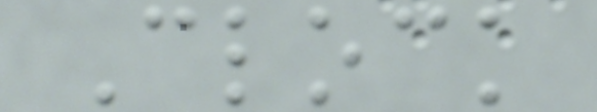Clock
